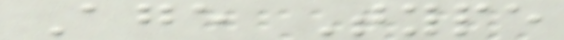Age Type
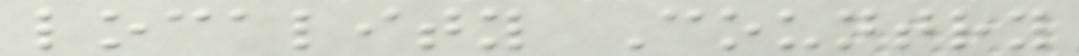locality Country
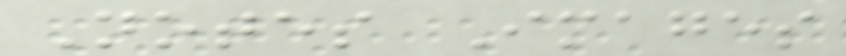Notes Images
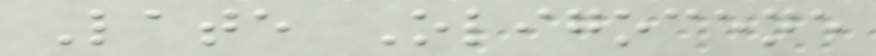Late Oligocene
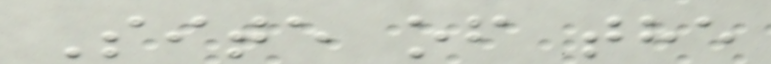Site of the
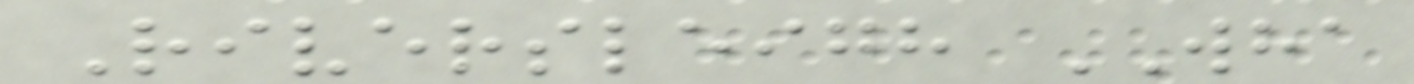Riversleigh WHA
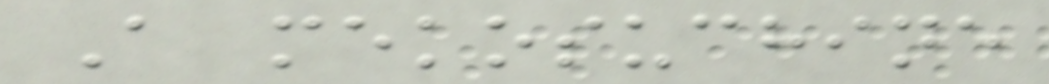A mekosuchine
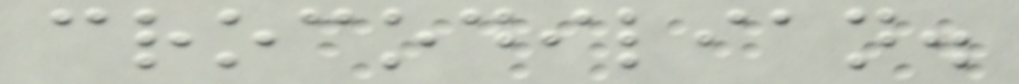crocodilian.
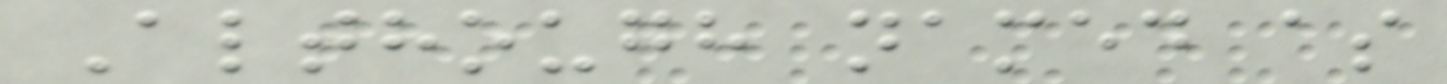Although named as
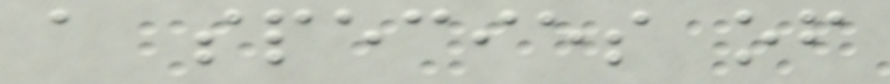a species of
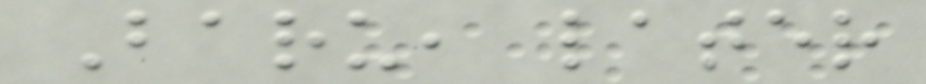Baru, later
